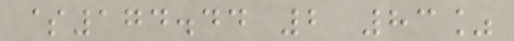$174.44 2 83%
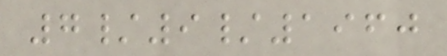7/9/1960
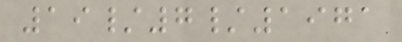19/7/1971
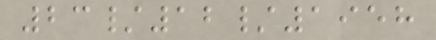23/12/1958
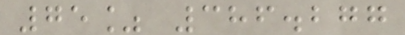75% 386.277
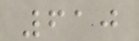610
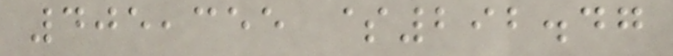405,355 $292.47
